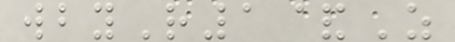wbyR1&Z
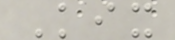Kix
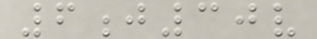6j30v
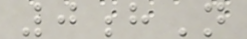0hN
